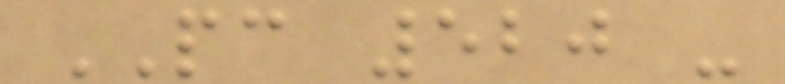PC 520 -
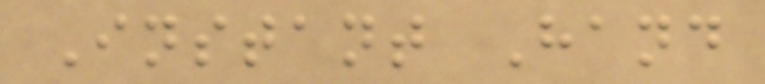Instant Hand
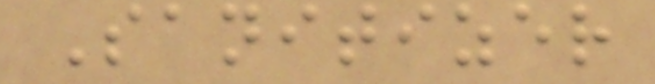Sanitizer
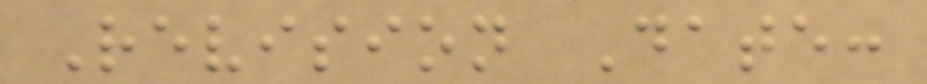Revision Date:
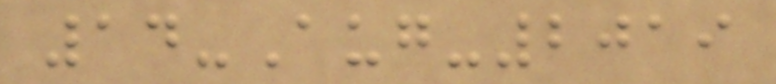14-Aug-2019
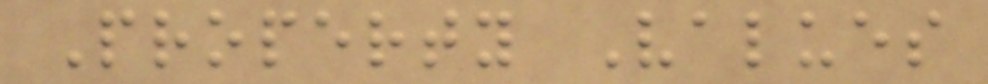Property Values
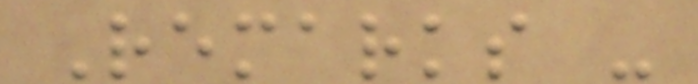Remarks -
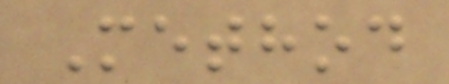Method
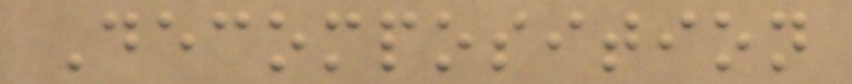Decomposition
